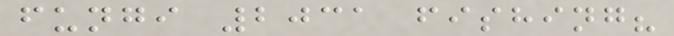fungi 2031 fishing?
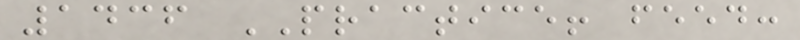1436 PRACTICE! feed:
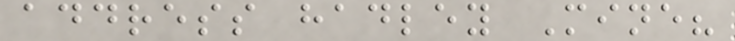address hadley Mine?
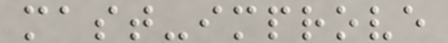mast-improve
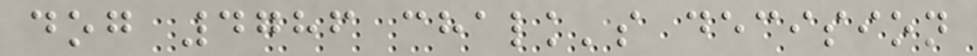dog 4786 chalk's decision
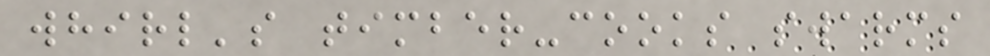whirl's timber-cooks swarms
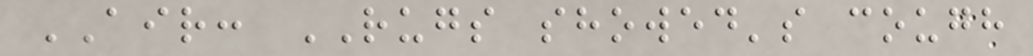AIR: RUGS showed's cough
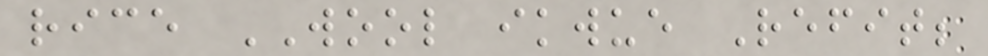rice WOOL ikwue Refit;
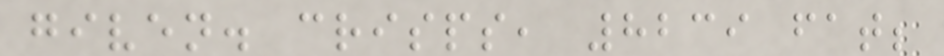given. crisps, 8239 fat;
